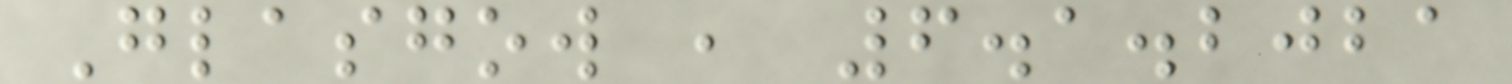Glasgow , 6.1.2021
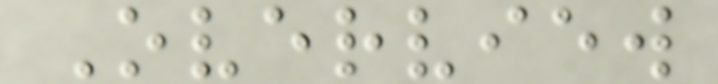Overview
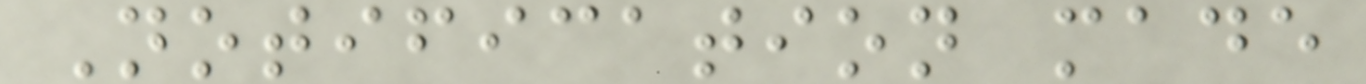Notification made
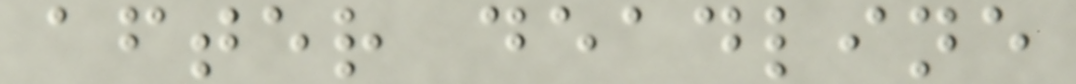after deadline
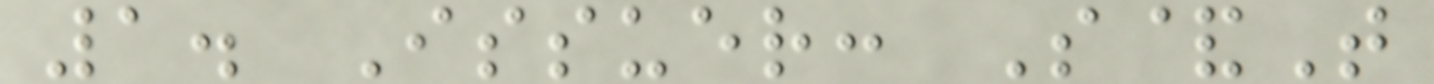1. Issuer: S&T
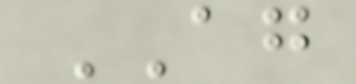AG
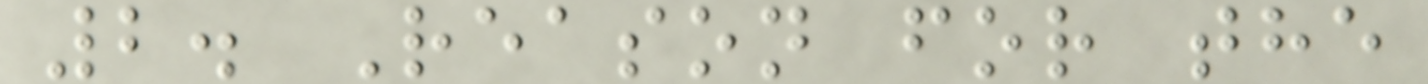2. Reason for the
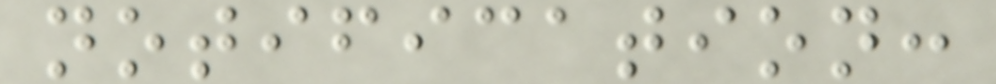notification:
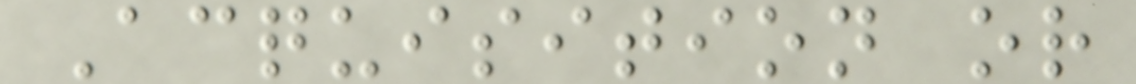Acquisition or
